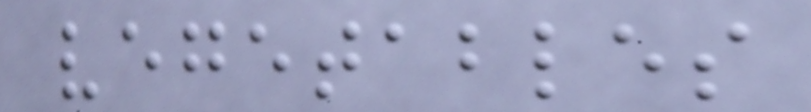vegetables
